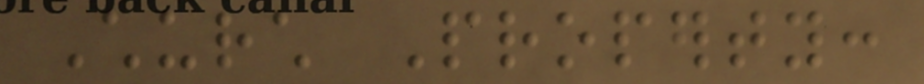Church Property:
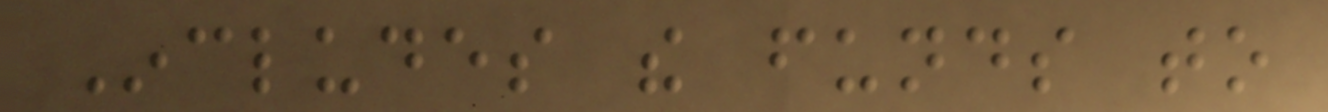Includes the funds to
